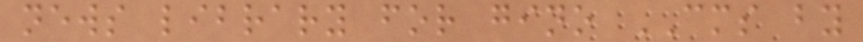news library for gino CMS by
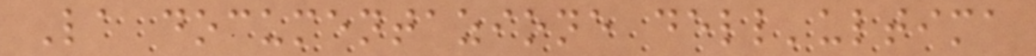La documentazione dell'ultima
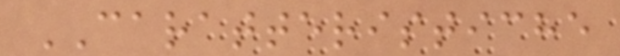CARATTERISTICHE
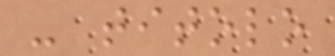- titolo
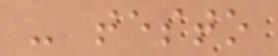- testo
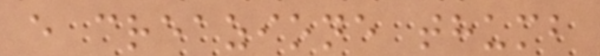e creazione thumb
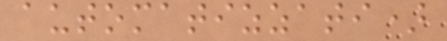automatizzati)
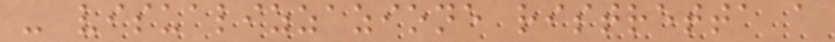- visualizzazione ristretta a
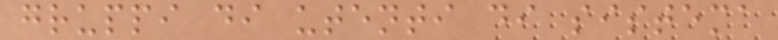gruppi di utenti di sistema
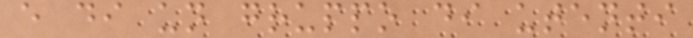e di un gruppo di utenti
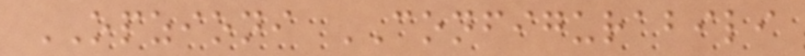OPZIONI CONFIGURABILI
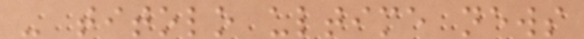- titolo ultime news
